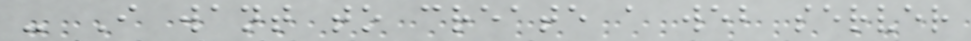- I want to create a web server
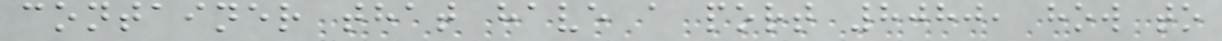container that have a port 8080, how to
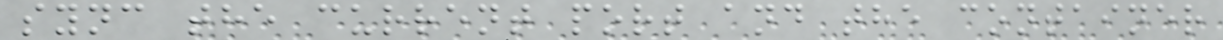sync the current port and the container
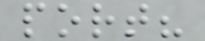port?
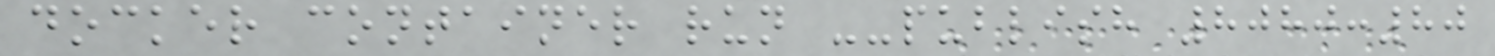docker container run --publish 8080:80
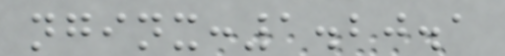nginx:1.20.1
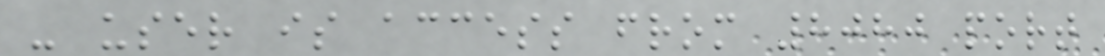- user is access from 8080 port
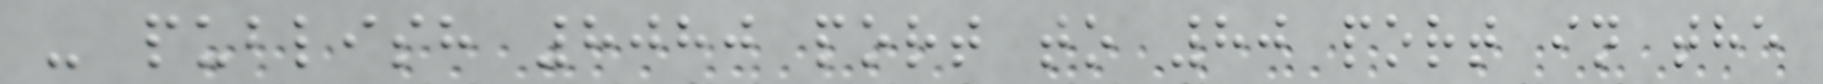- publish 8080 port to 80 port in the
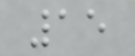15
